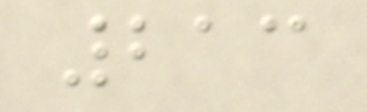213
